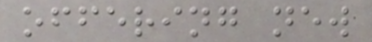offering new
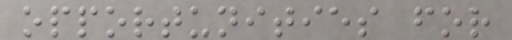opportunities for
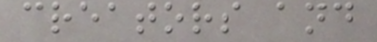creators and
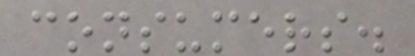consumers.
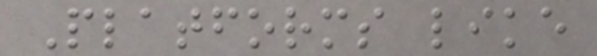Platforms like
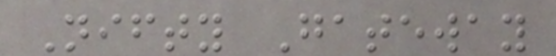Nifty Gateway
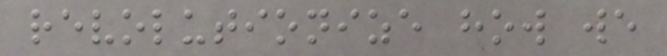revolutionize how we
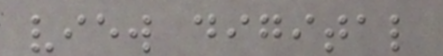view digital
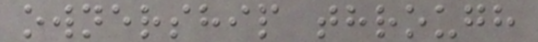ownership through
